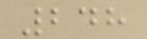248
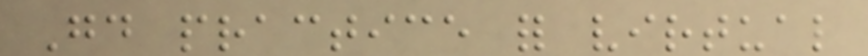Good practice for virtual
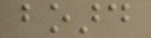board
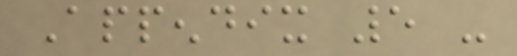Appendix 5 -
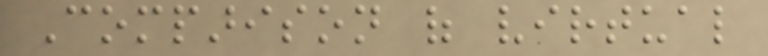Comparison of virtual
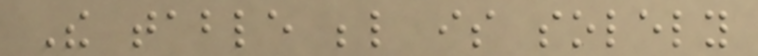The table below is solely
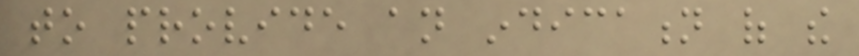to provide an indication of the
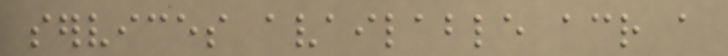services available across a
